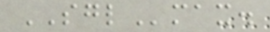SGLmax.
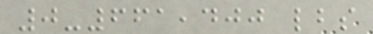0-661,400 lbs
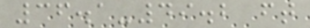36.1-49.2 ft
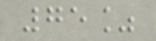75%
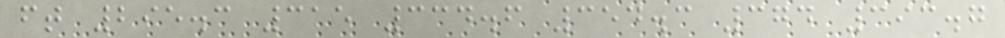ft 295.3 315 334.6 354.3 374 393.7
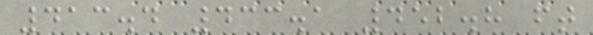413.4 433.1 452.8 ft
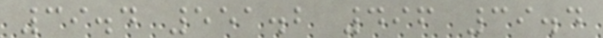39.4 551.2 496 39.4
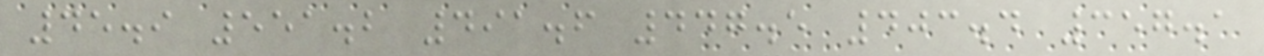45.9 551.2 491.6 447.5 403.4 357.1
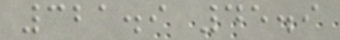321.9 45.9
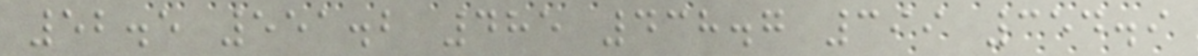52.5 551.2 485 438.7 399 354.9
